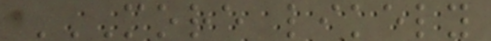MORE LIKELY
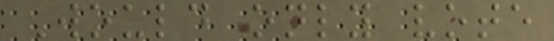Would only vote
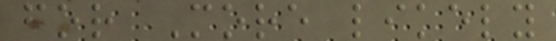for More likely
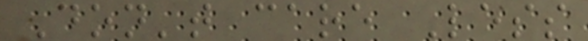Don't care Less
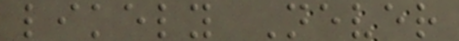likely Never
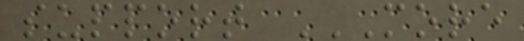support MORE
